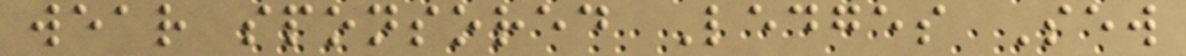wear sponsored Ledges Sew
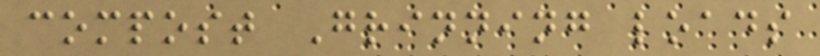compost Grinning loads
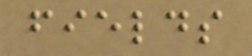fields
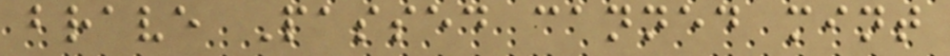brave Passed canned mint
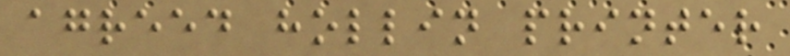agreed hollin printer
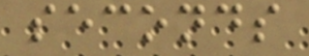seconds
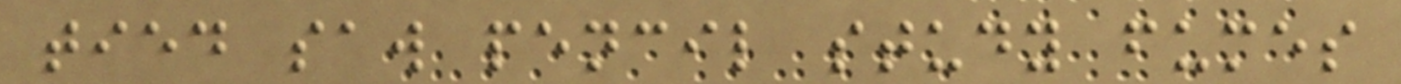tied saw pencil study fumes
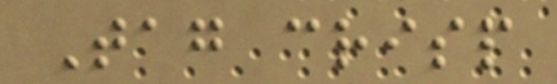Tag crisp
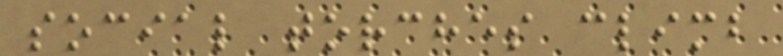social torches climb
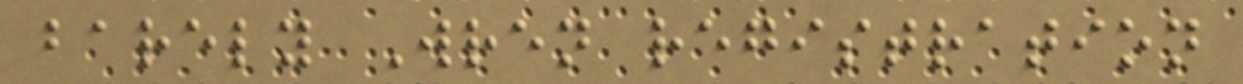barely Wren registration
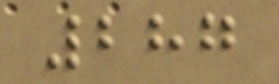287
